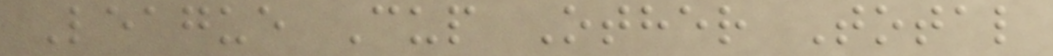League Cup Other Total
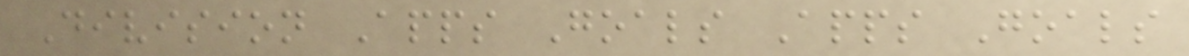Division Apps Goals Apps Goals
